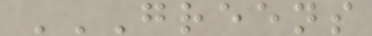GREENS
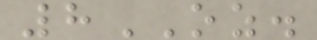8OZ.
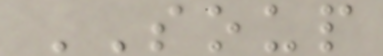SOUP
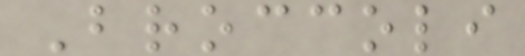Broccoli
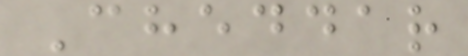Cheddar
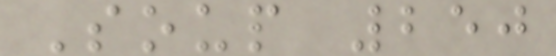Soup 250
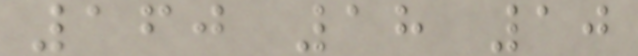160 18 10
